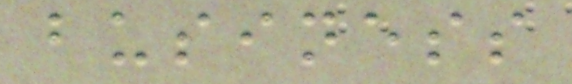business
